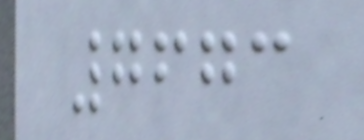7673
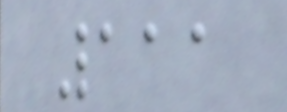111
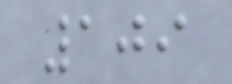109
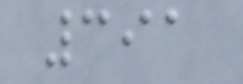391
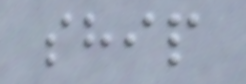ship
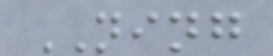NING
